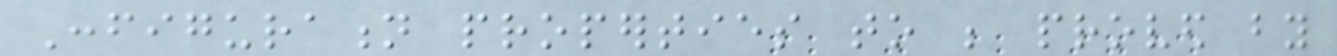Configuration properties to be proved by
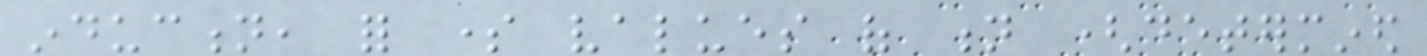induction, for some values of n (determined
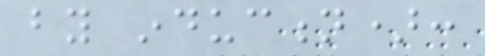by induction):
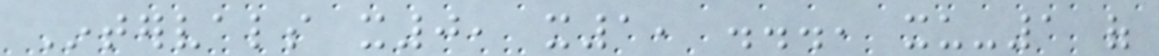Intervals x0, x1, ..., xu-1 of
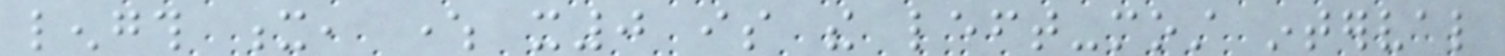length x, where x0 is the left-most interval
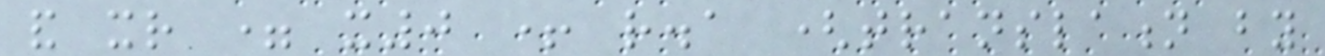and xr = x0 + r.a (translation by
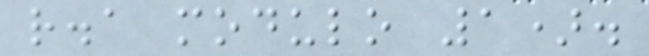r.a modulo 1).
